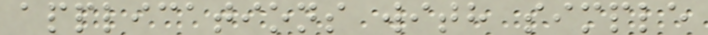applications with simple
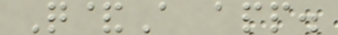Q&A app.
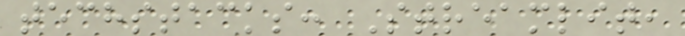techstacks: Streamlit,
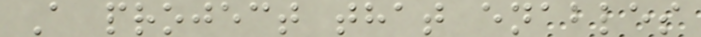A project that enables
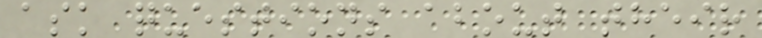ask questions about their
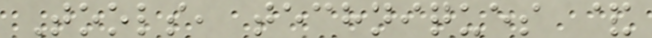Tools, techniques &
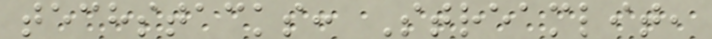techstacks: Streamlit,
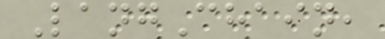LangChain,
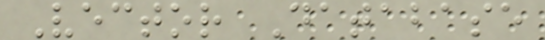Vector Database
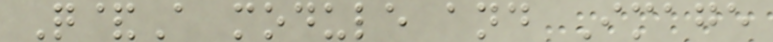Q&A module and Image
